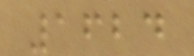1624
